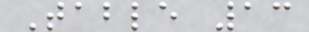Table 13
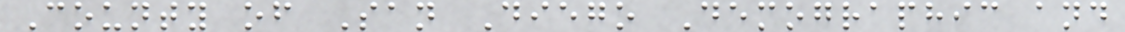County of San Diego Demographic and
